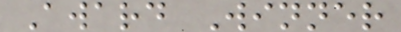Award Winner
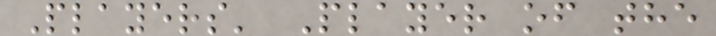Players' Player of the
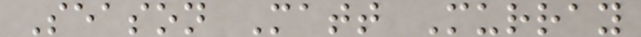Season Matt Murray
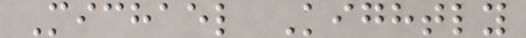Michael Kightly
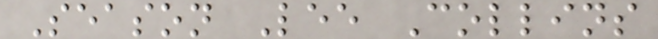Season Lee Collins
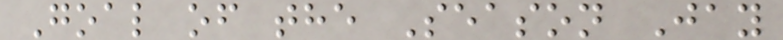Goal of the Season Jay
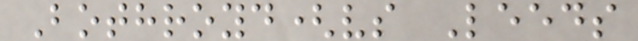Bothroyd(vs Leeds
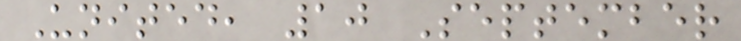United, 10 September
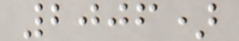2006)
